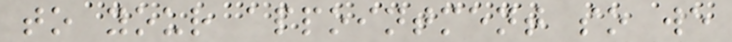to your appointment so we
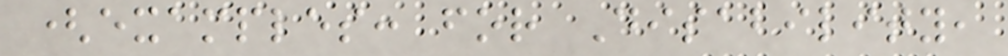(examples: for Disability,
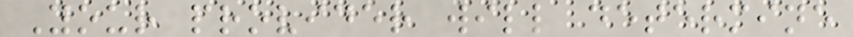Your provider will determine
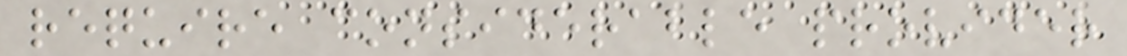require considerable provider
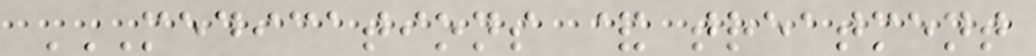MEDICATIONS & TREATMENT
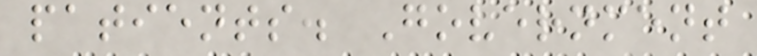patients. Government
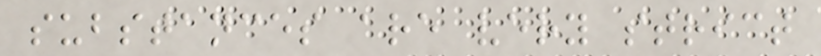substances are very strict
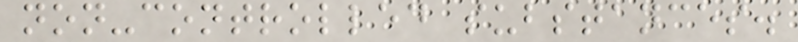non-controlled substances.
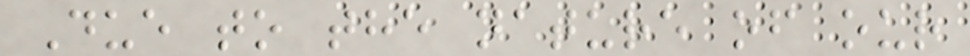Due to the nature of our
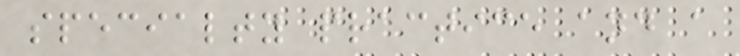specialty practice and a
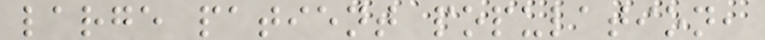large patient population,
